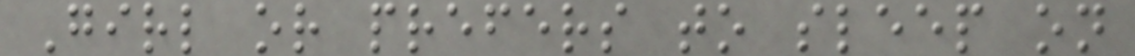Girl or prefers to sleep on
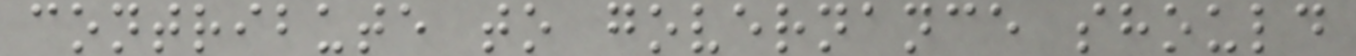contribute to governance should
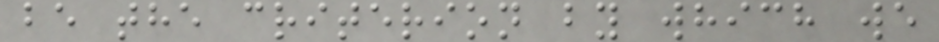be the criterion by which we
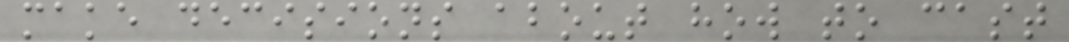make decisions about how to cast
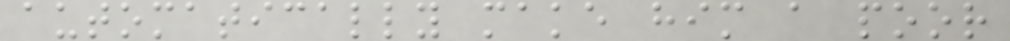automatically make him a poor
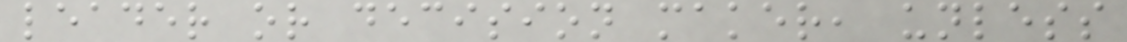leader or decision maker, unless
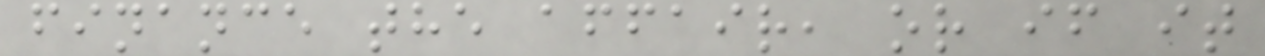finance the affair, or if it
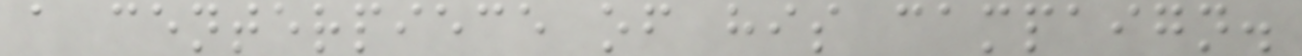a centerpiece of his campaign.
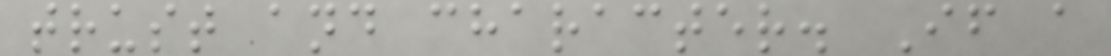trust and character. If a
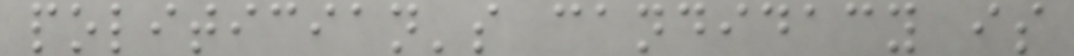politician's candidacy is
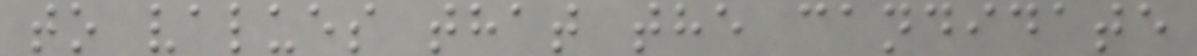to values that the candidate
